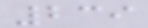239
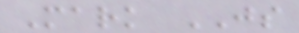Mark JS
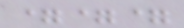===
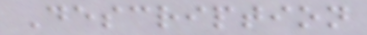Description
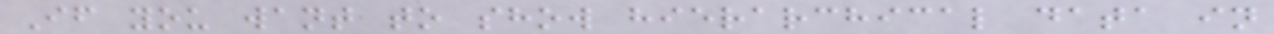If you want to show hierarchical data in
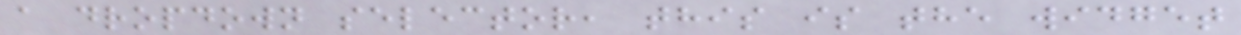a dropdown selector, this is the widget
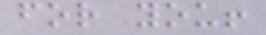for you!
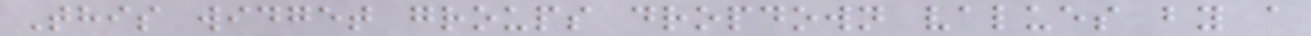This widget groups dropdown values by a
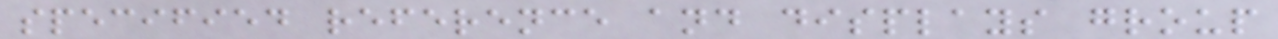specified reference and displays group
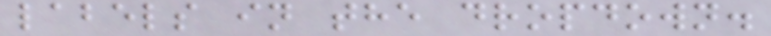labels in the dropdown.
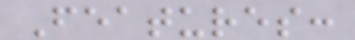Features:
